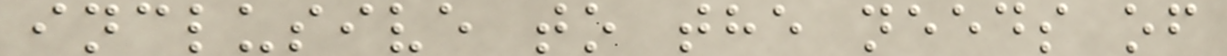inclusive to the needs of
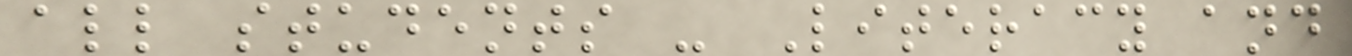all students - Literacy and
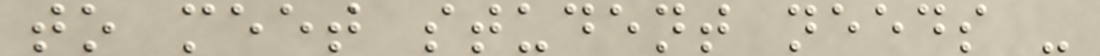to meet student needs -
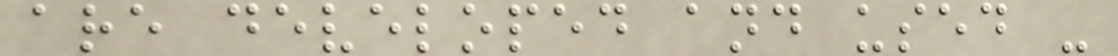are developed and used -
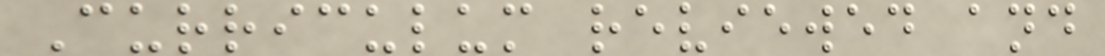Curriculum reviewed and
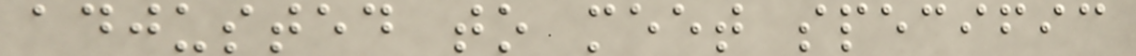adjusted to meet specific
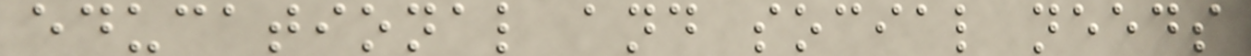educational and social needs
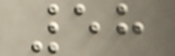58
